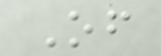Of
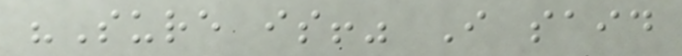"Sure is!" I said
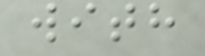with
